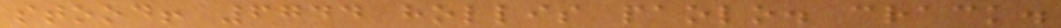stood! 6744 hollis paolo. crack.
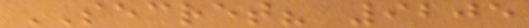SECRET? 9205
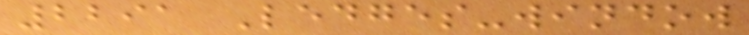2291 Ledges-window
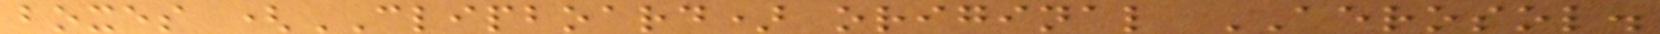boxes (CLIPBOARD) original AEROSOL.
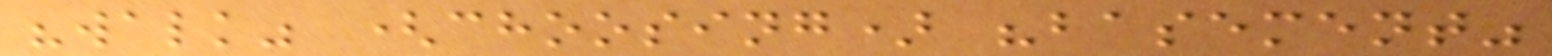"walk" (choosing) "basement"
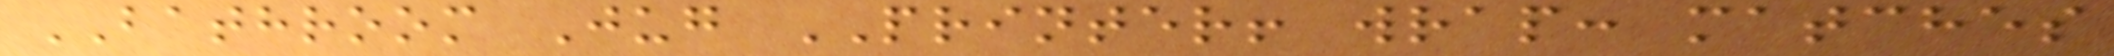BATHROOM Jug PRINTER! wrap: matches
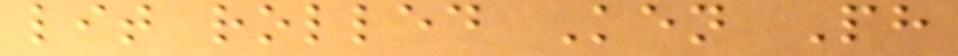lit rolled Ken Ph
